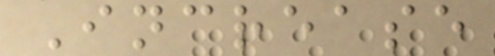Increase
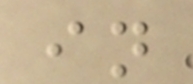in
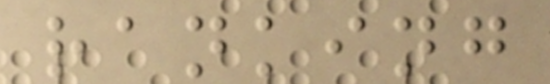ranking
